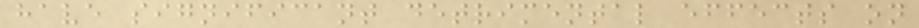have significant detrimental effects on
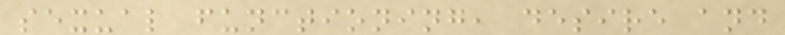sexual functioning, desire and
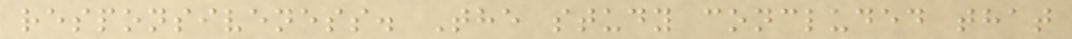responsiveness. The study concluded that
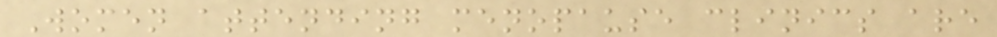Women attending menopause clinics are
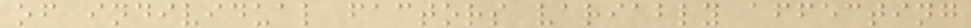of individual factors variably affecting
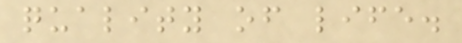quality of life.
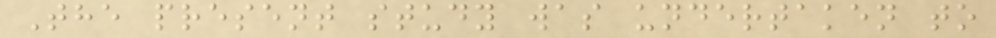The present study was undertaken to
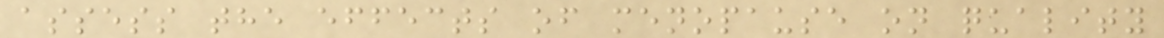assess the effects of menopause on quality
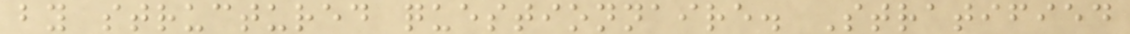by structured questionnaire. Stratified
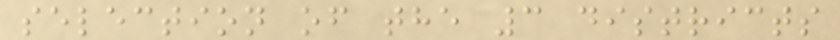selection of the 3 districts
